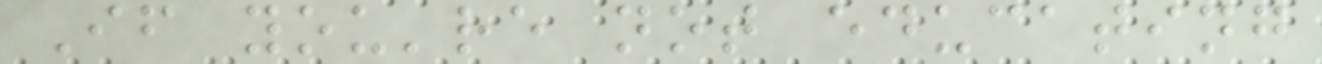If you're not educating
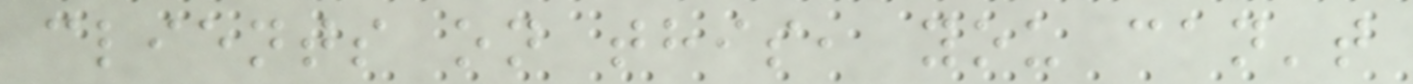clients on this, you can't
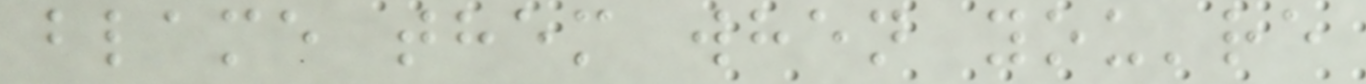blame them when you're
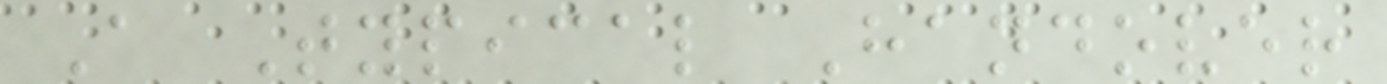A Typical Handover
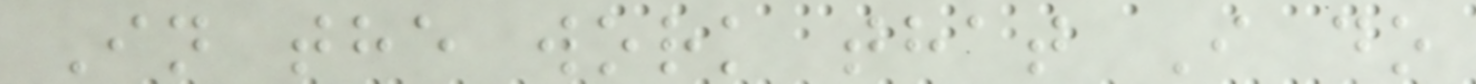In the work that I do
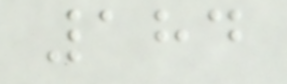184
